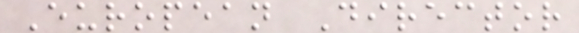European Director
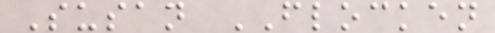Susan FLOCKEN
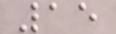15
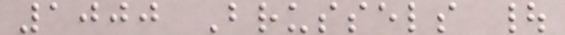1000 Brussels |
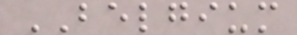BELGIUM
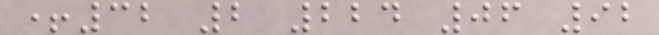+32 2 224 06 92
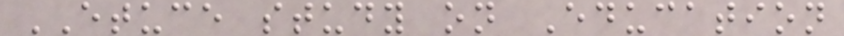ETUCE study on Education
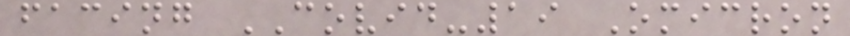facing COVID-19 Omicron
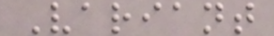Variant
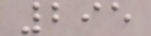295
